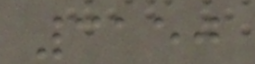3150
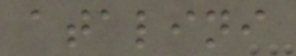atalini
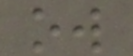ow
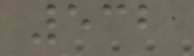532
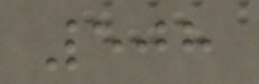508
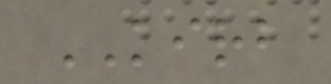KIRB
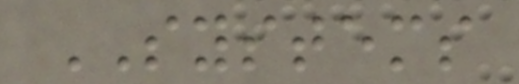SYSTEMS
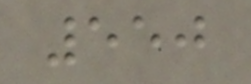550
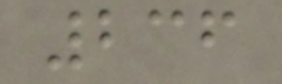236
